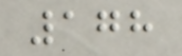178
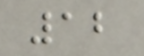12
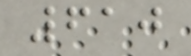610
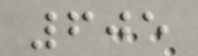605
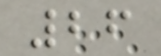26
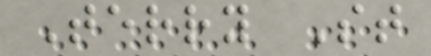Terry St
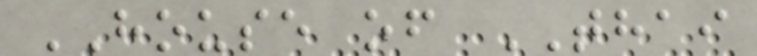HOUSE of THAI
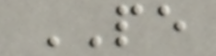PE
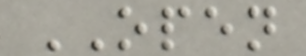OPEN
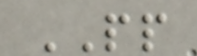PP
